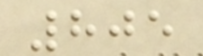805
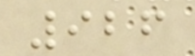926
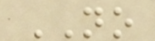NO
